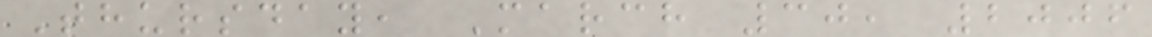Thursday, March 30, 2006
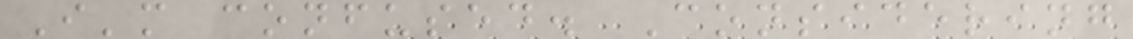I'm confused. Considering
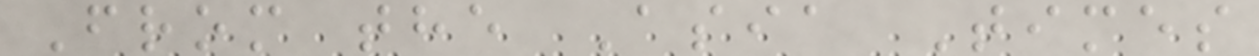From the Asia Times
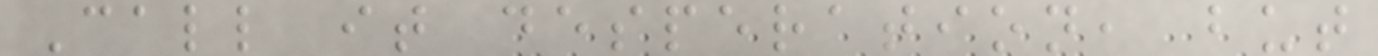Call it desperation, but
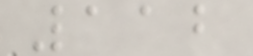112
